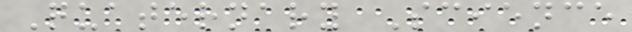Quaternary Science
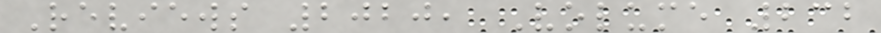Reviews 2020, Volume 232
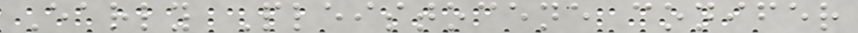Early Pleistocene conifer
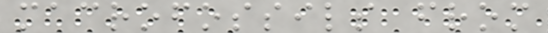macrofossils from
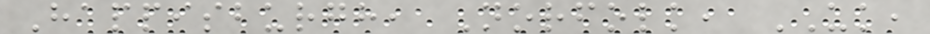Happisburgh, Norfolk, UK,
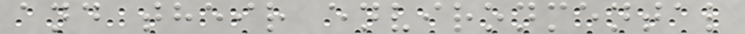and their environmental
